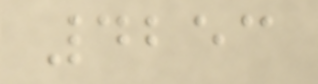4253
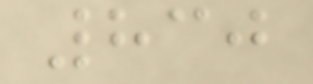830
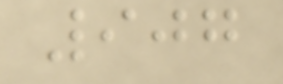907
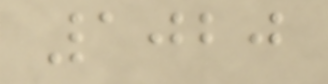1020
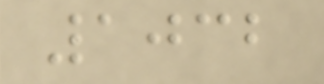1032
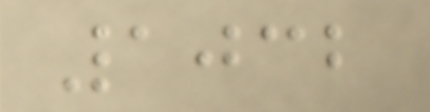1032
